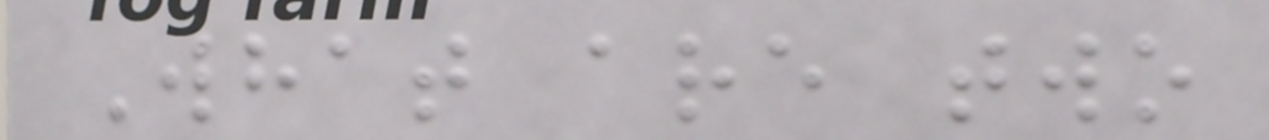What are two
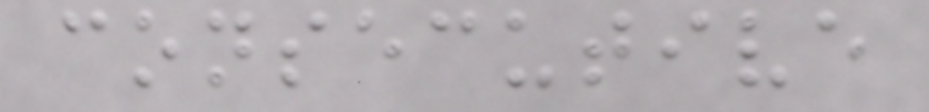consecutive
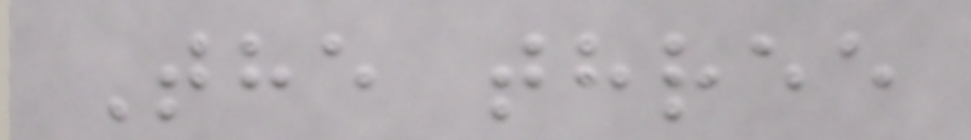The three
